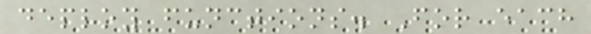deploy functions. For each
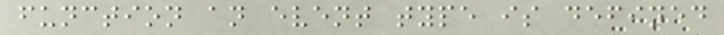function an event type is defined
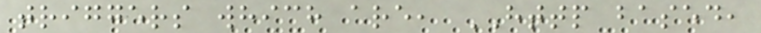triggers which are, HTTP based,
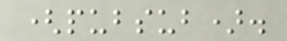(pubsub).
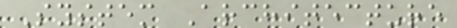System Architecture
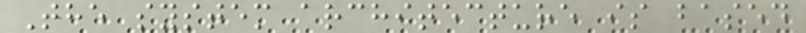The system architecture is based
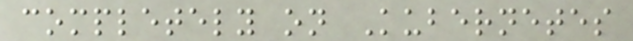completely on Kubernetes
